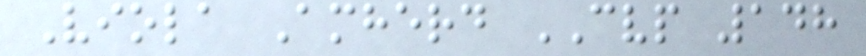Viola Amherd CVP 148
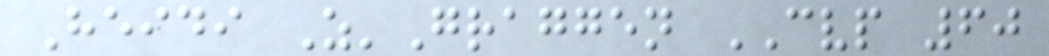Heidi Z'Graggen CVP 60
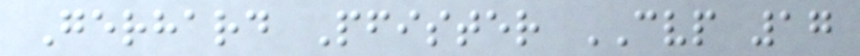Gerhard Pfister CVP 17
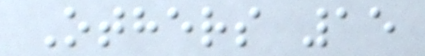Others 15
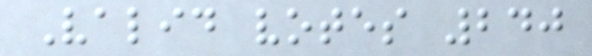Valid votes 240
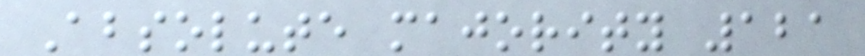Absolute majority 121
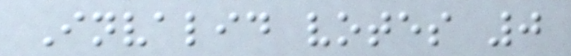Invalid votes 0
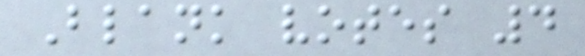Blank votes 4
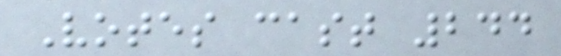Votes cast 244
